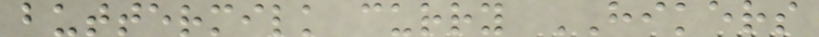buttermilk curry HIKERS
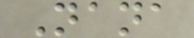Nana
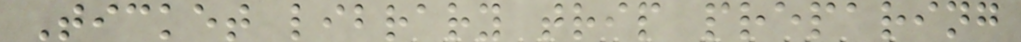Ticket library trip preparing
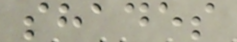shades
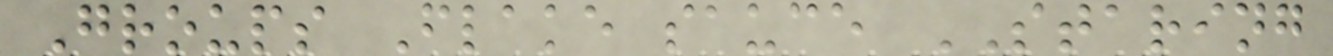Groups Flake sauce STARING
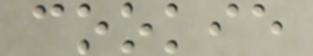cookie
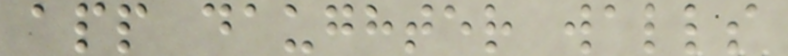app daughter walls
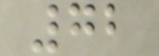72
